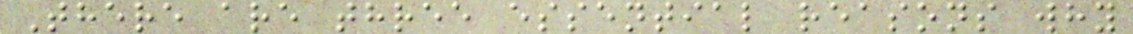There are three essential reasons why
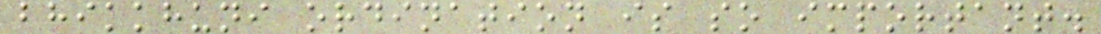bhikkhuni ordination is so important.
